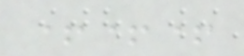+++
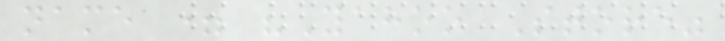name = "Yahoo Store"
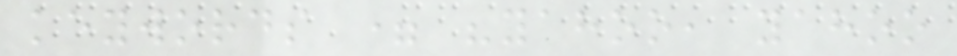keywords = "yahoo, yahoo
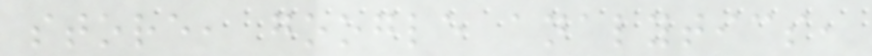store, google analytics,
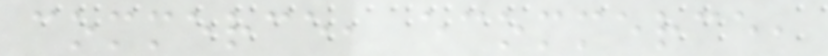commerce, ecommerce,
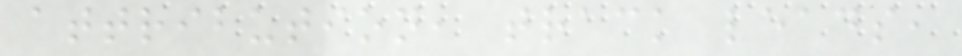attribution, track leads,
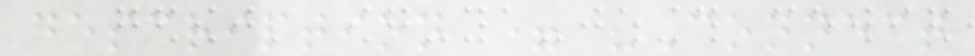description = "Connect
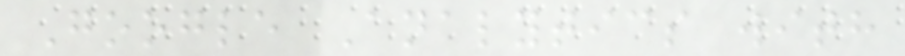Google Analytics with
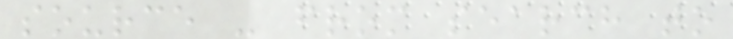source - from search to
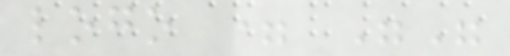logo = ""
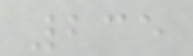235
